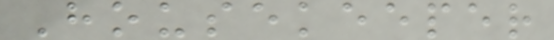Housekeeper
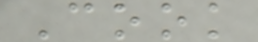Cook
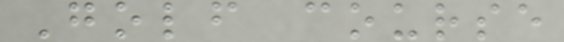Golf course
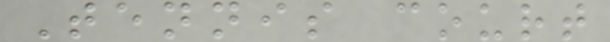Tennis court
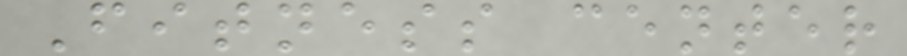Fitness center
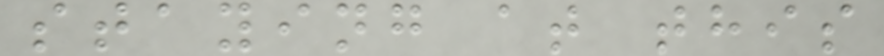staying at this
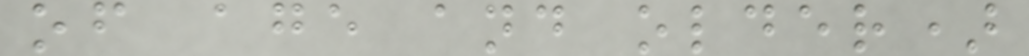of age and older)
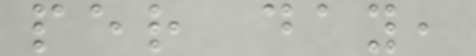per day,
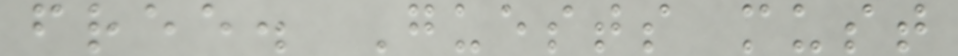free. Guests must
